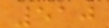510
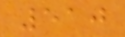510
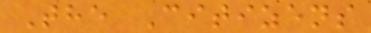The Citizens
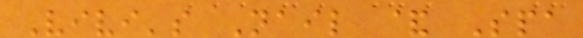Vivi's Nail & Spa
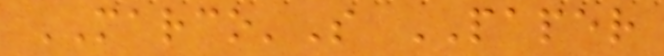MARCO'S PAPER
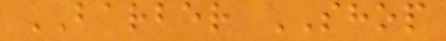BARBER SHOP
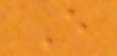E
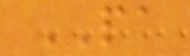PA
